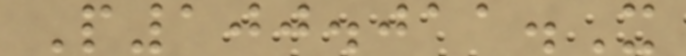P100.011.X
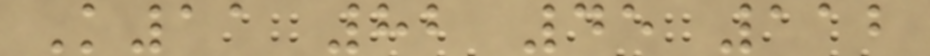K11 82 45 112
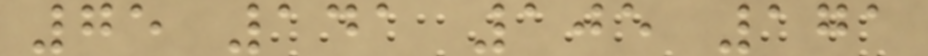75 141 105 171
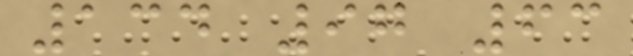134 97 63
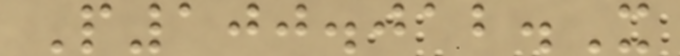P100.012.X
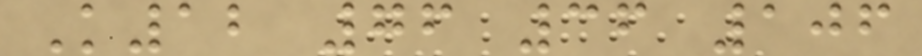K12 76 36 106
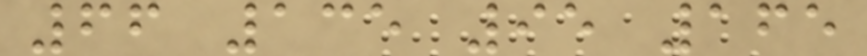66 135 95 165
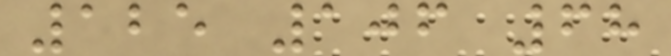125 106 68
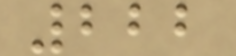222
